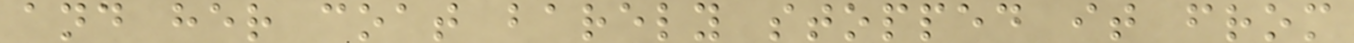and her coat barely stopped it from
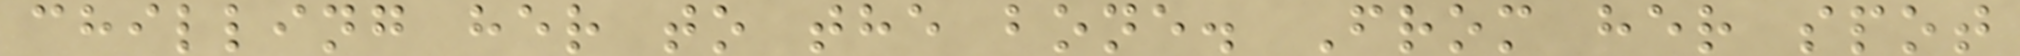chilling her to the bone. From her spot
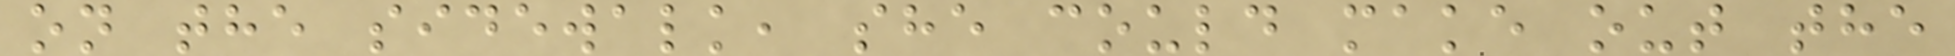on the sidewalk, she could make out the
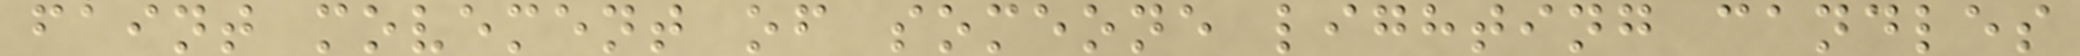faint movement of someone lighting candles
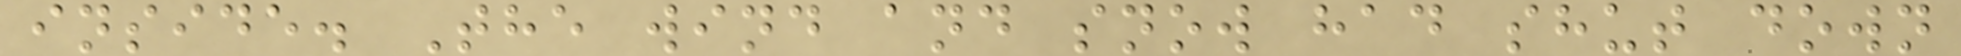inside. The wind and snow had shut down
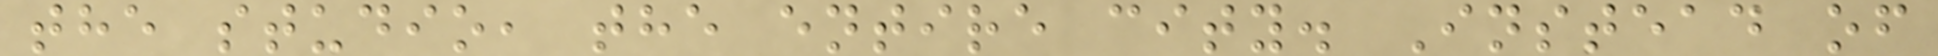the studio, the entire city. Instead of
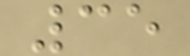35
